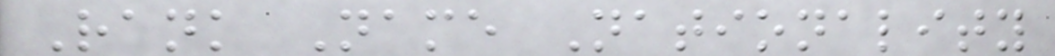Rank Name Nationality
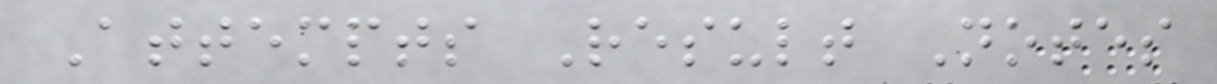Attempts Result Notes
